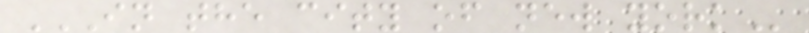IN THE CITY OF NEW YORK
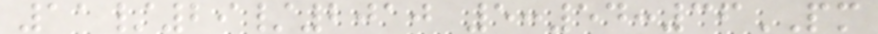11/29/2010 5:54:36PM
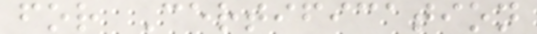for Certification
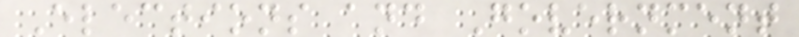Elections and Government
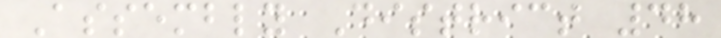Assembly District 48
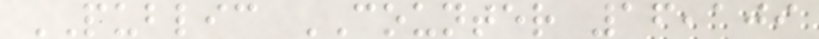PUBLIC COUNTER 16,109
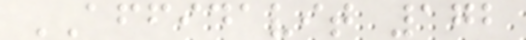AFFIDAVIT 172
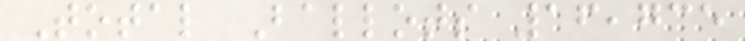Total Ballots 16,735
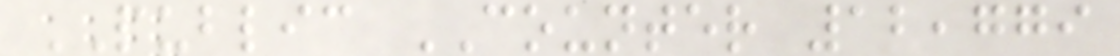PUBLIC COUNTER 12,779
